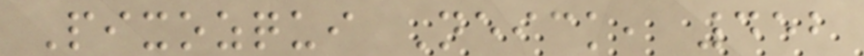Pixozqui Neick, 452
